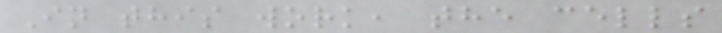In this work, the cells
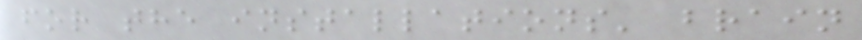for the installations' brain
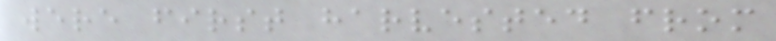were first harvested from
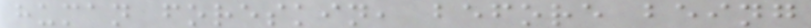human foreskin, before being
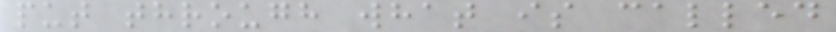put through what is called
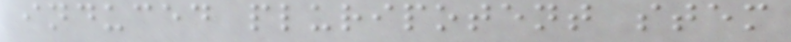induced pluripotent stem
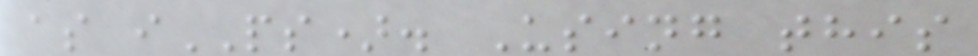as iPS). Using this
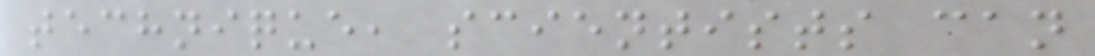technique, scientists can
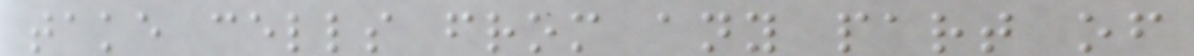take cells from any part of
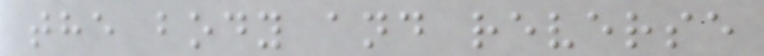the body and reverse
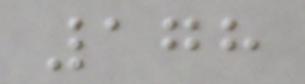178
